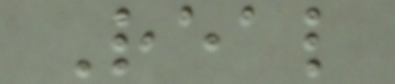Real
